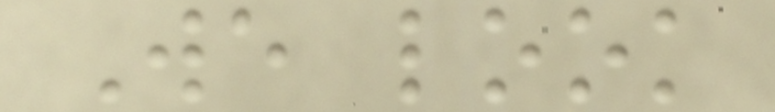We look
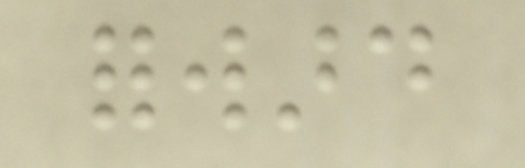forward
